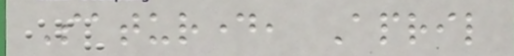Saturday, April
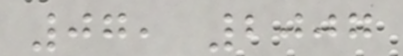07, 2007
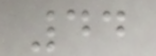44
